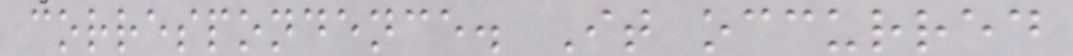correspondence. It occurred
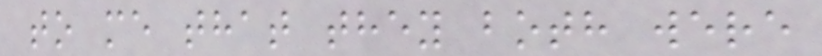to me that they both were
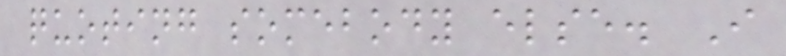quoting somebody else. I
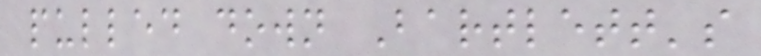pulled down Bartlett's
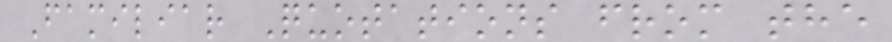Familiar Quotations from the
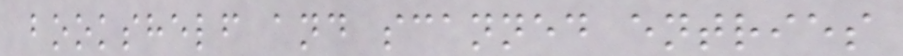bookshelf and scanned entries
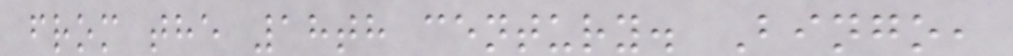from the 18th century. Bingo,
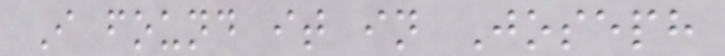I found it in Joseph
